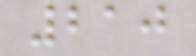210
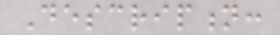Description:
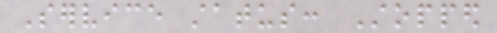Service status: Stopped
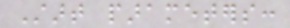Start parameters:
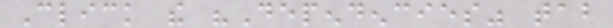Click the "Dependencies" tab
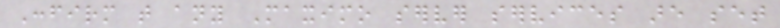Confirm that any Maximo server services are set
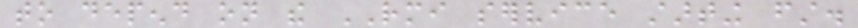to depend on the RMI service starting first.
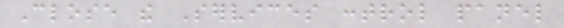Close the Services control panel
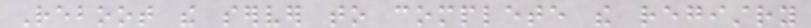Reboot the server to complete the registry
